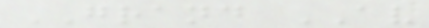GRAND AV
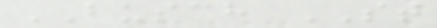BUSCH ST
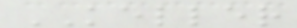KELLER
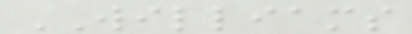WILLIAMS
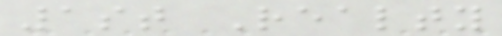1st Realty
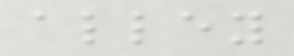alley
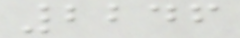2246
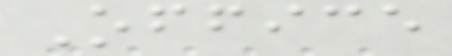Office
